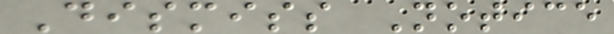Dismiss Notice
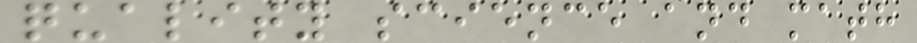quality science and math
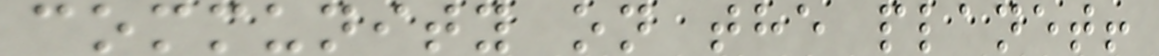community on the planet!
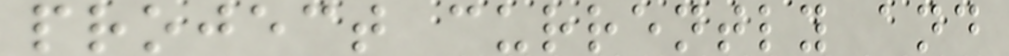project currently and
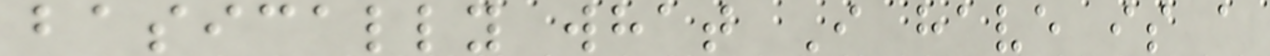basically what I have is a
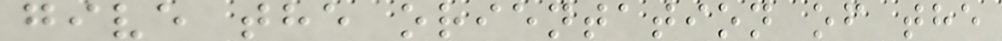give the orientation of the
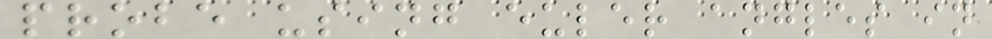probe using euler angles in
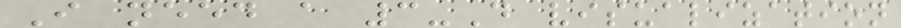I need a 3-D visualization
